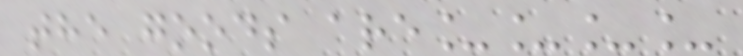the goods are____
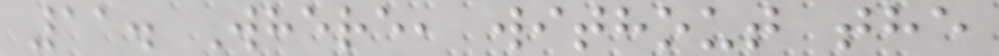11. Where, without the
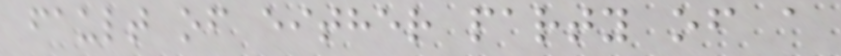fault of either party of a
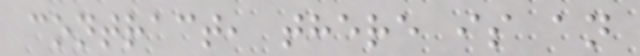contract, there is an
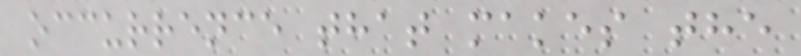occurrence that makes the
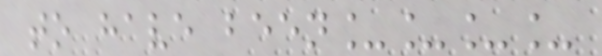to have been____
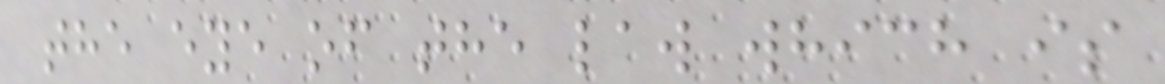the eye of the law which is
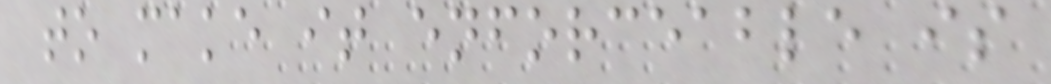to make it enforceable is
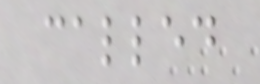called
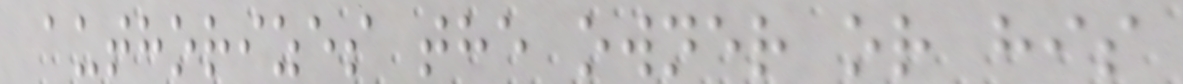authorizes the owner or his
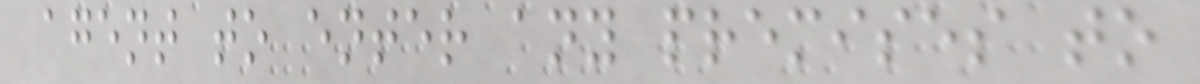agent to enter any premises to
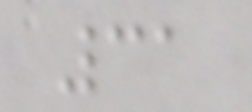31
